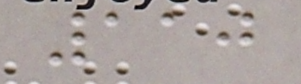110
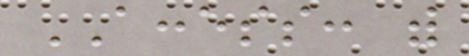ACCESS: with
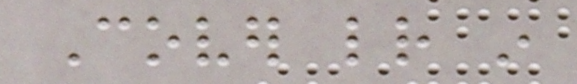Cover letter in
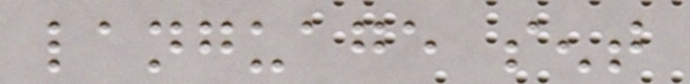language sent
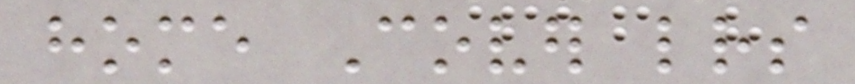home Cover letters
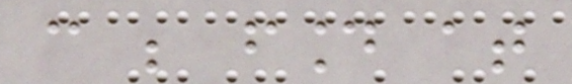can be found at
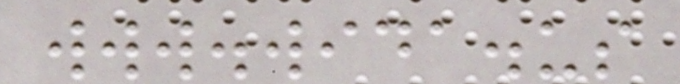www.wida.us
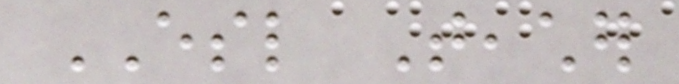ESL Teacher
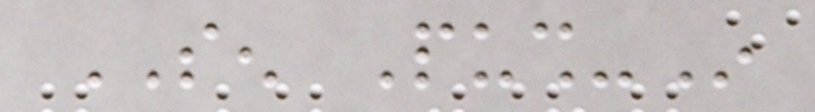SEN Push-In
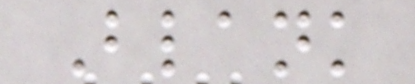Blank
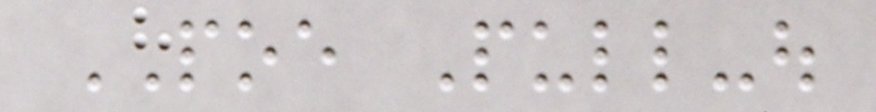POE Pull-out
